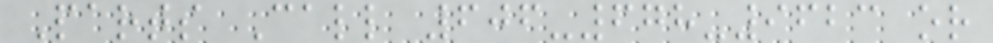Parts Call 606-678-9623 or
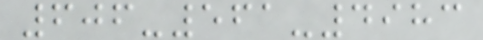606-561-4983
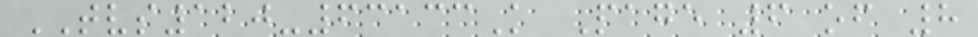TVS120-63133K Page 6 of 8
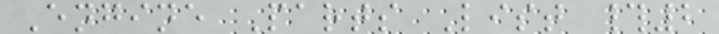Engine Parts List #2
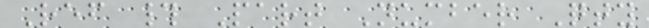Ref # Part Number Qty
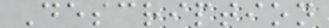Description
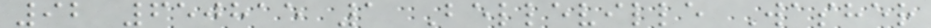92 650815 1 Belleville Washer
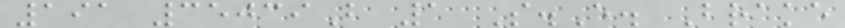191 35039B 1 S.E. Brake
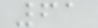61
